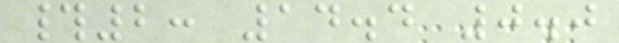#2: 14.4 0.0
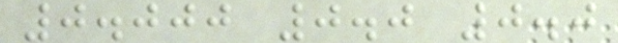0.000 0.0 0.0
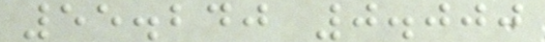55.240 0.000
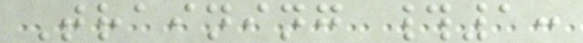Training #1:
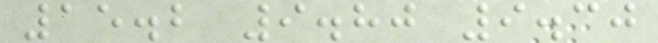15.2 9.80 9.30
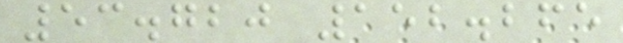53.720 152.265
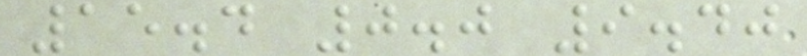15.4 0.0 9.40
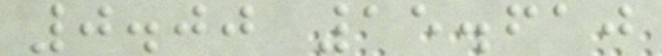0.00 15.610
